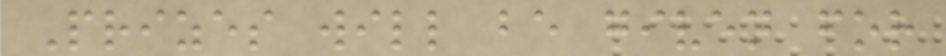Prizes will be given for
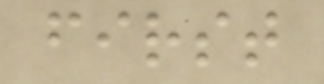first
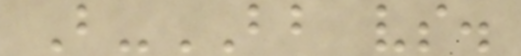B-BB vs.
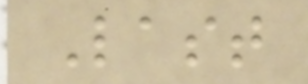Last
